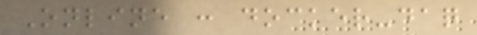Online : docker-daq
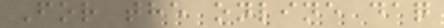For the online daq
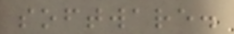software.
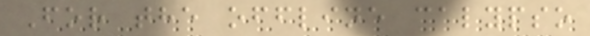For the offline calypso
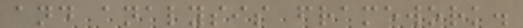and analysis framework.
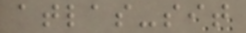atlas-sit
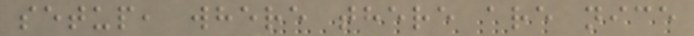setup, where there are nice
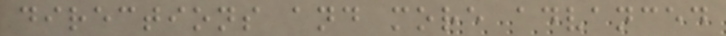directions and more advanced
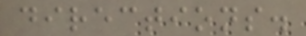directions.
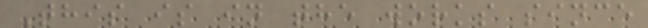This is in the works since
